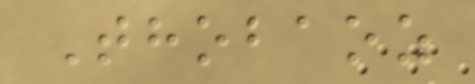Thobaoz
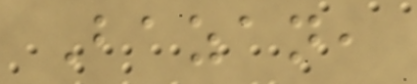Bazan,
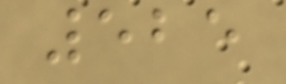525
